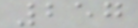257
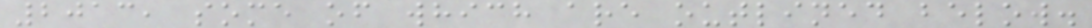2013, some of which are outlined below.
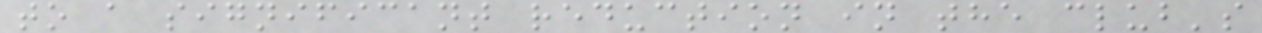to a significant reduction in the club's
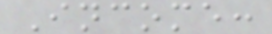Income:
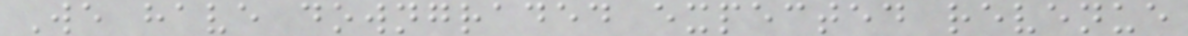We have downgraded expected revenue
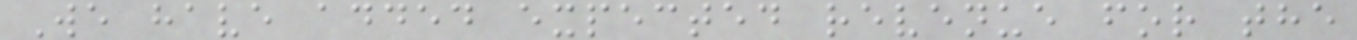We have added expected revenue for the
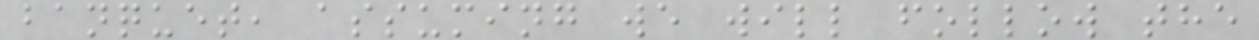banquet, assuming we will follow the
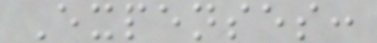Expenses:
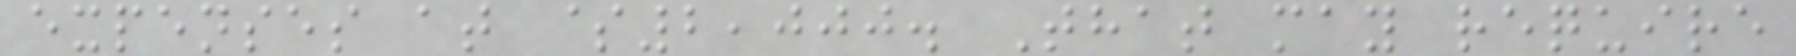expenses at $2,000. That may require
